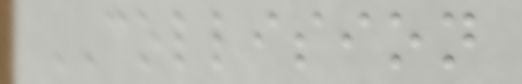COLLISION
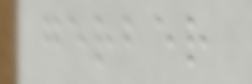gerber
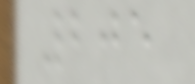205
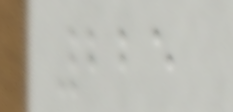225
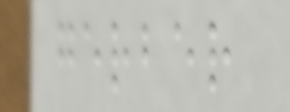gerber
